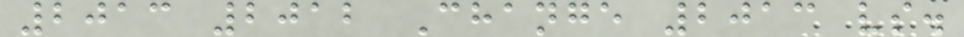2013 2012 Change 2013 vs.
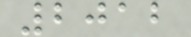2012
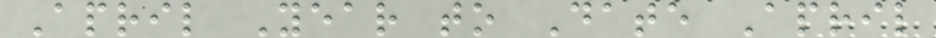April Year to Date April
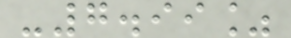-7.99%
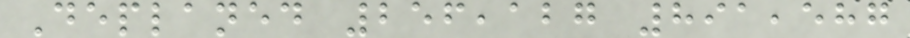Deplaned 256,127 891,587
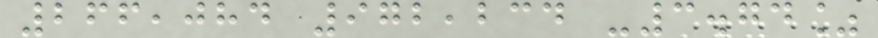266,084 972,234 -3.74%
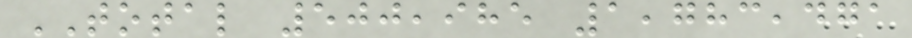TOTAL 500,985 1,783,471
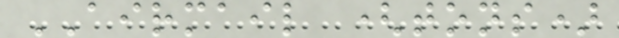AIRMAIL (tons)
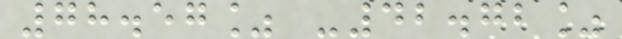78.57% -42.72%
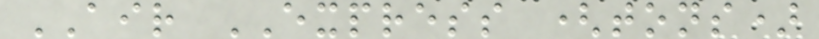AIR EXPRESS (tons)
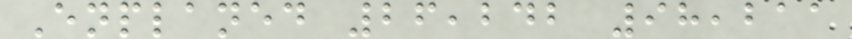Enplaned 26,242 98,211
